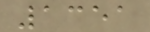1351
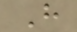H
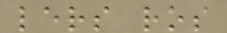lers ros
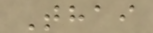Thai
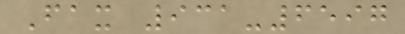Fax 931-6597
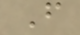F
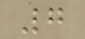7
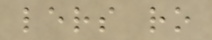lers ro
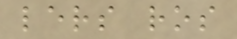lers ros
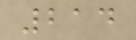214
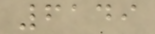6149
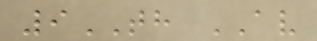9TH AV
